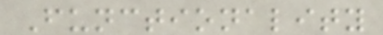Functionality
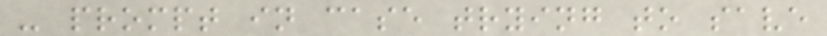- prompt in case trying to save
